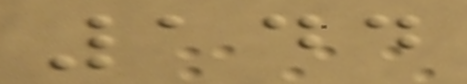144
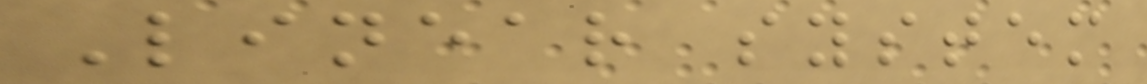Linear system
